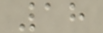18
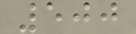500
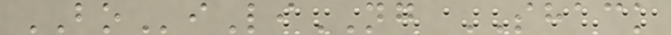BOiLiNG SHACK
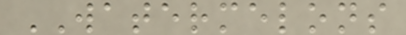WATERMELONS
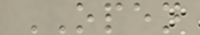OPEN
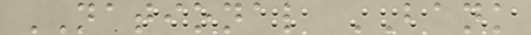NATIONAL BANK
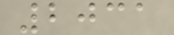2031
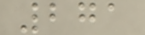271
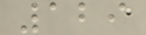129
